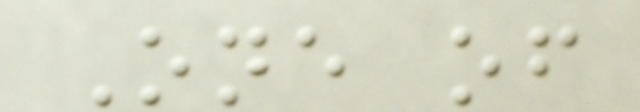One of
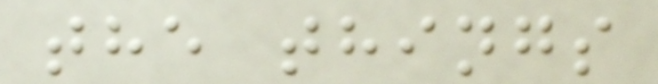the things
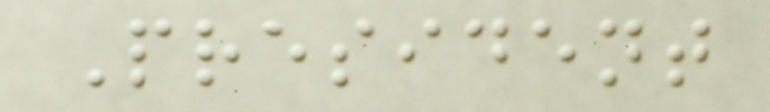President
